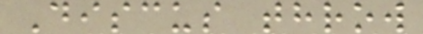Discus throw
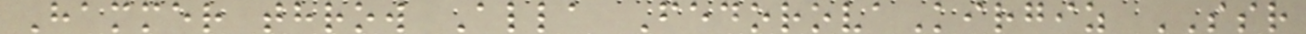Hammer throw Alla FedorovaKirgiz SSR
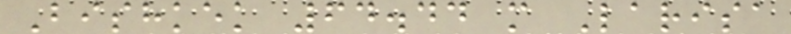Bishkek 64.44 m Larisa
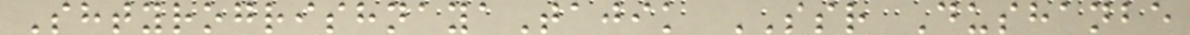ShtyrogrishnayaTajik SSR Dushanbe
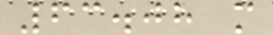63.08 m
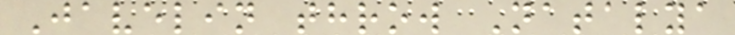Javelin throw Natalya
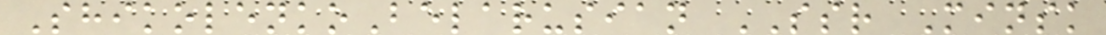ShikolenkoBelarusian SSR Minsk
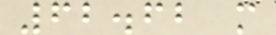62.62 m
